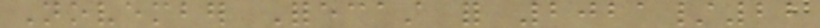November Forecast for 2021/22
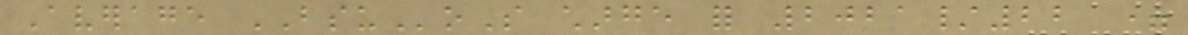Average BSUoS charge for 2021/22 =
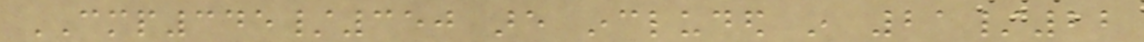CMP345/350 are included in 21/22
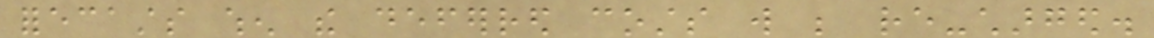forecasts when the deferred costs will be re-charged.
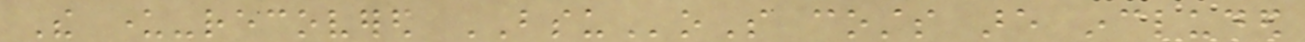The under-recovered BSUoS costs are included
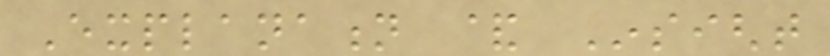Explanation & Insight
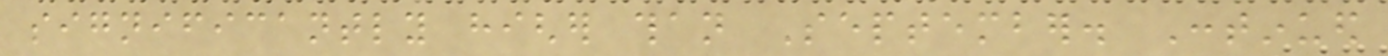significantly higher than September. Continued
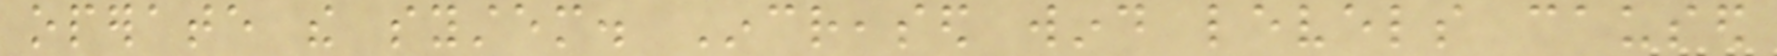operate the system. Increased wind levels caused
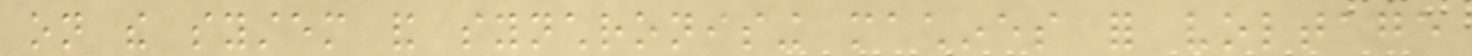on the system and synchronising machines for voltage
